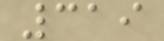319
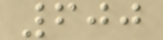600
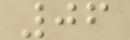06
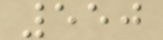550
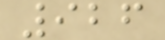926
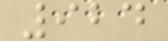924
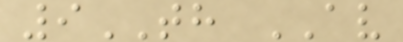9TH AV
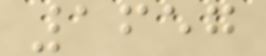1657
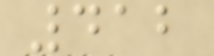412
